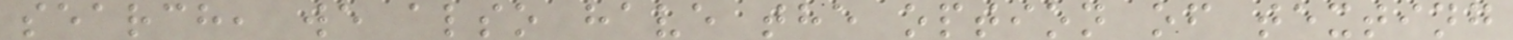search, we also have the option of texting
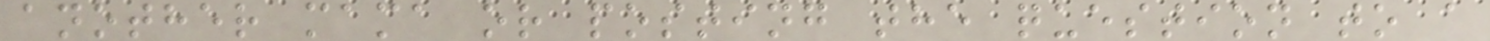another mama or posting the question to a
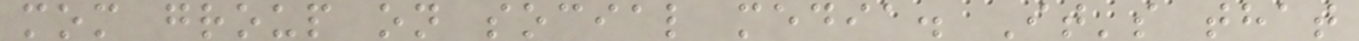mom group on social media. It's that
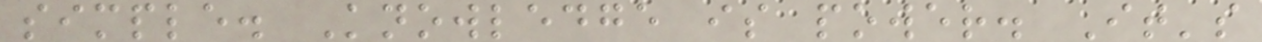simple. Knowledge is power. It's
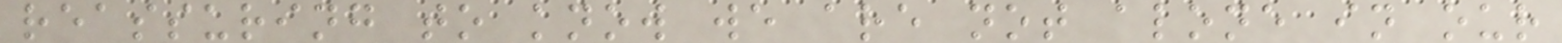reassuring to know we are not alone in our
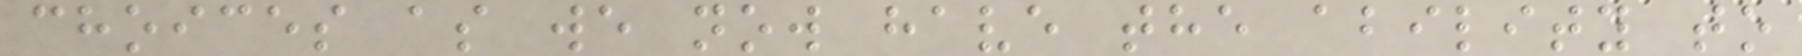choices as we now have the ability to
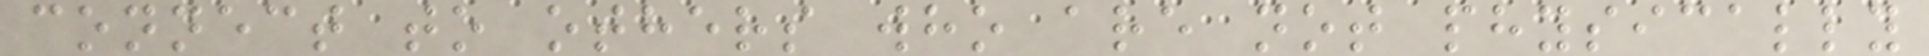connect to others who are not physically
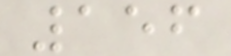156
